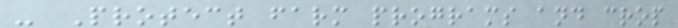- Protect farm programs and crop
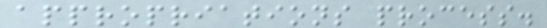appropriations process.
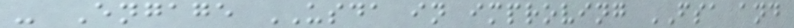- Engage USDA in improving FSA and
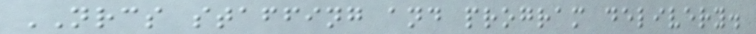NRCS staffing and program delivery.
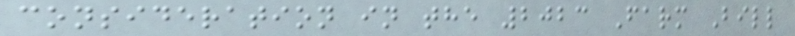consideration in the 2023 Farm Bill
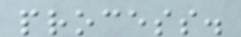process.
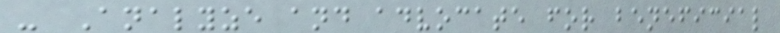- Analyze and advocate for beneficial
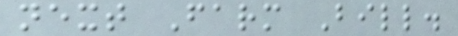next Farm Bill.
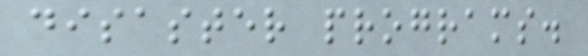disaster programs.
